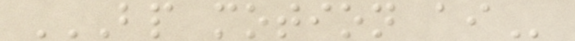BP MOTION AI
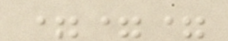===
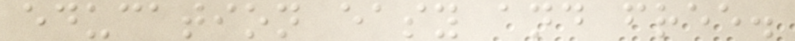education easy and free.
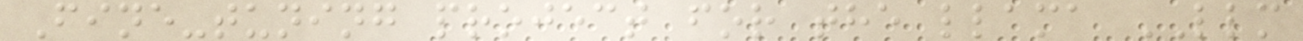Fine-tuning project for the llama LLM
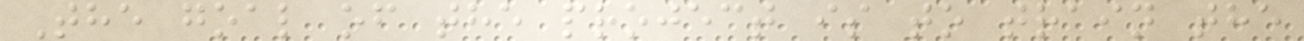The goal of the project is to train the
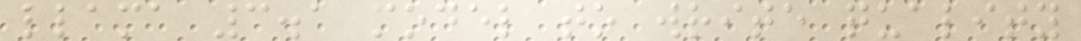llama 3.1 model to write quality
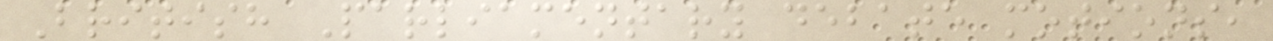British Parliamentary debate motions,
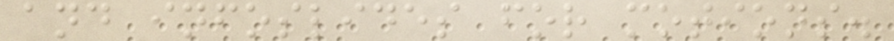and infoslides for motions.
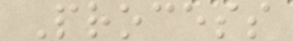Process
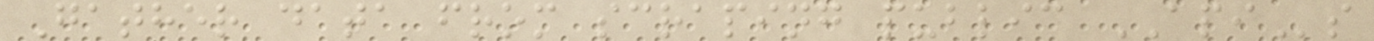Gather data from scraping public APIs
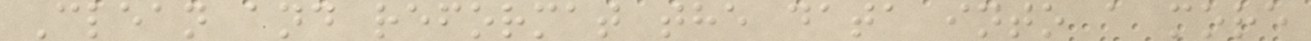Clean and reformat the data into a more
